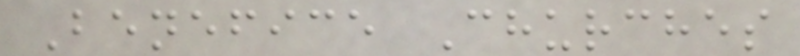Benefice Churches
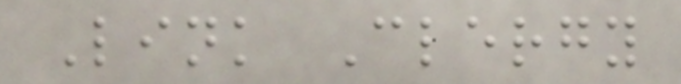Link Clergy
